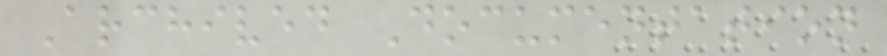Archived Documentation
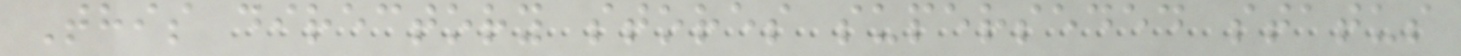This directory stores superseded status
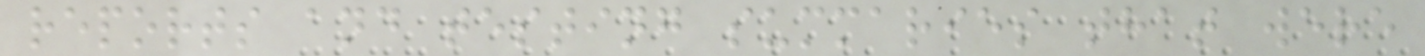reports and testing summaries that were
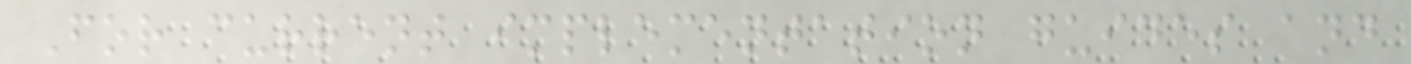For current implementation guides and
